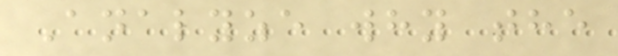Analyze why the
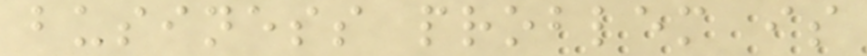business problem is
